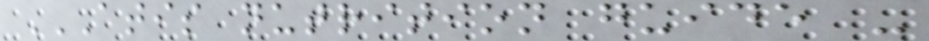ATIS NUTRITION GUIDE -
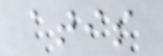atis
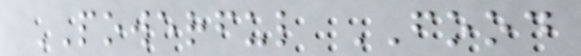POWERFUL FOOD
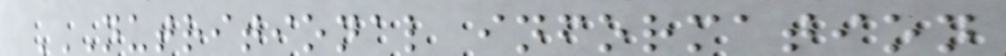NUTRITIONAL INFORMATION
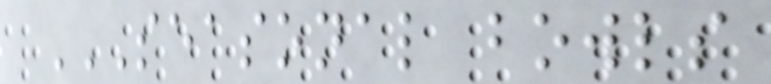SEASONAL BOWLS
